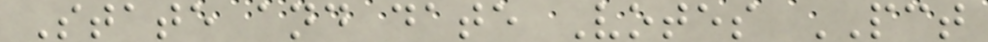State and date Votes PCT
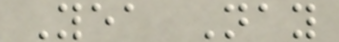Yea Nay
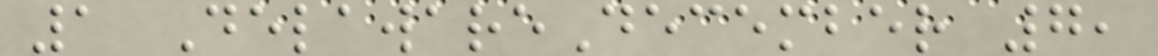1 DelawareDecember 7,
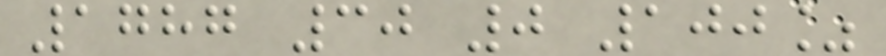1787 30 0 100%
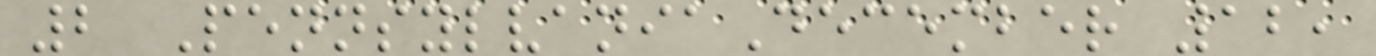2 PennsylvaniaDecember 12,
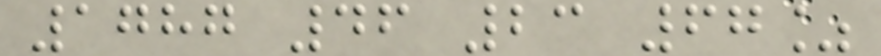1787 46 23 67%
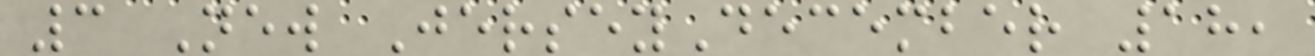3 New JerseyDecember 18,
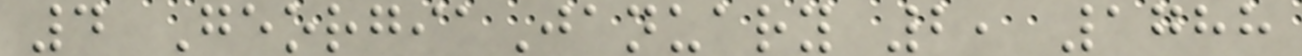4 GeorgiaJanuary 2, 1788
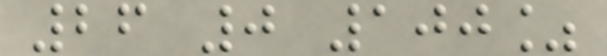26 0 100%
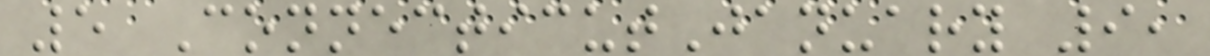5 ConnecticutJanuary 9,
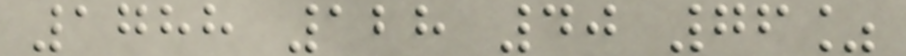1788 128 40 76%
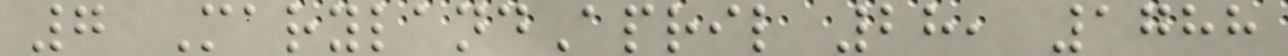7 MarylandApril 28, 1788
